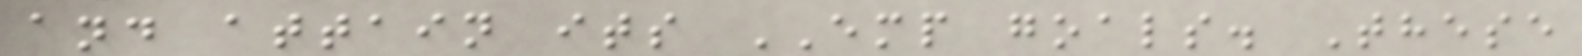and attain its EMP goals. These
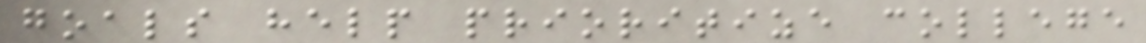goals help prioritize college
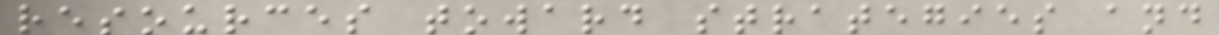resources toward strategies and
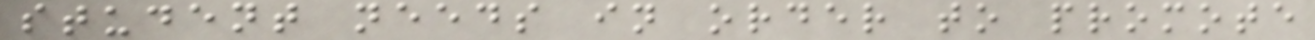student needs in order to promote
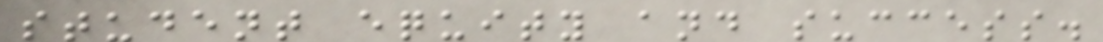student equity and success.
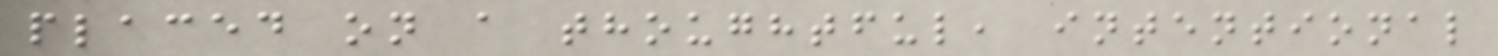placed on a thoughtful, intentional
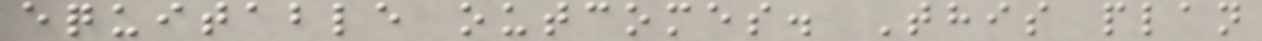equitable outcomes. This plan
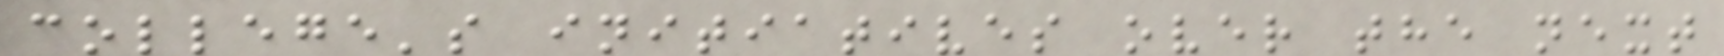college's initiatives over the next
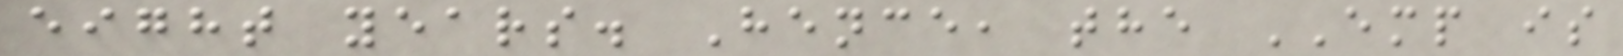eight years. Hence, the EMP is
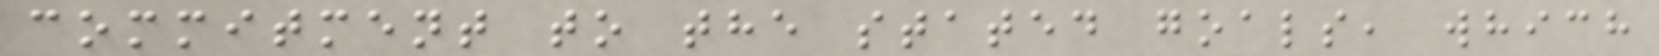commitment to the stated goals, which
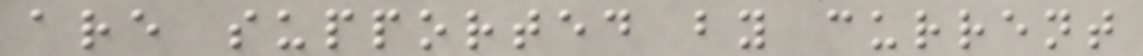are supported by current
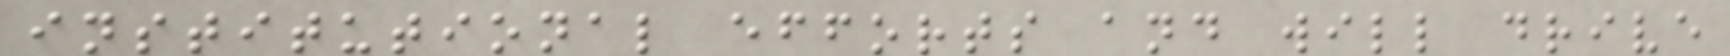institutional efforts and will drive
